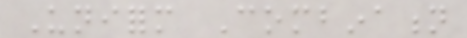Uniform Combination
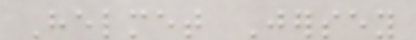Helmet Jersey
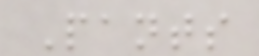Pants
